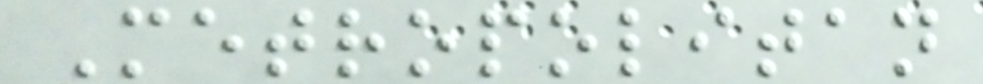Metropolitan
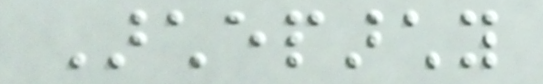Archeparchy
